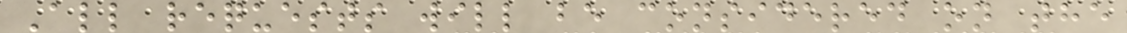All requests will be considered on the
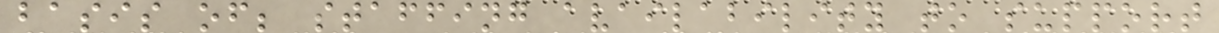basis of; staffing availability to support
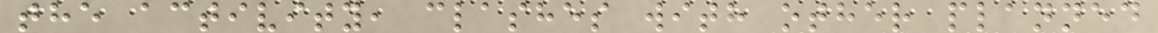the activity, clashes with other planned
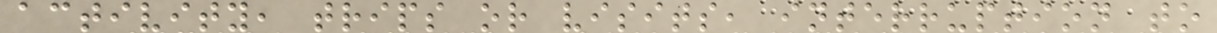activity, trips or visits, interruption to
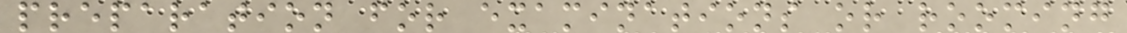preparation for examinations or rooming
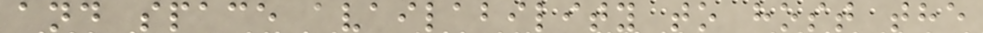and space availability to host the
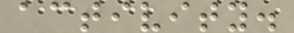activity.
